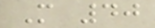M 40
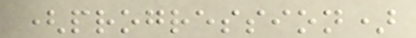(progression)
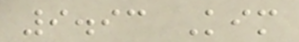9.93 Kim
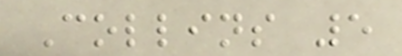Collins 5
